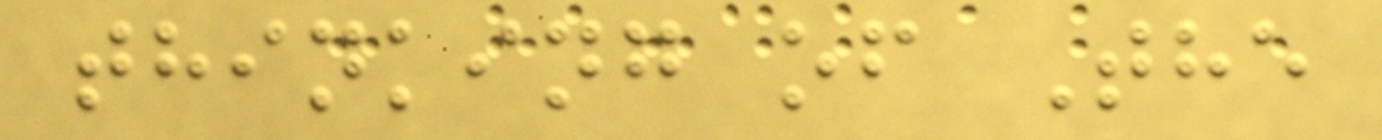thinking of The
